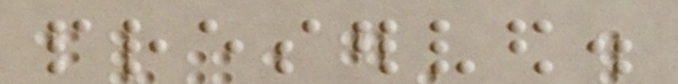preserved.
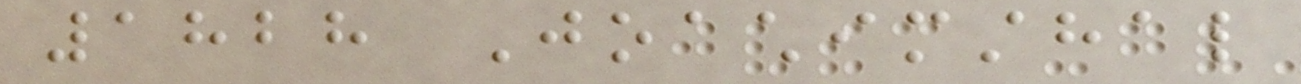1828 Joachimsthal
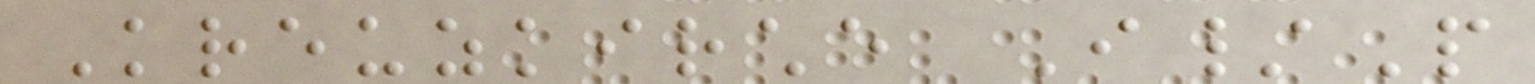Kreuzkirche I/P
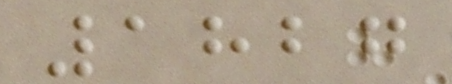1827
